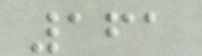161
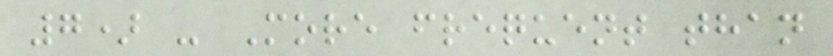7) - More frequent than
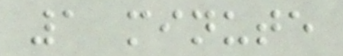1 minute
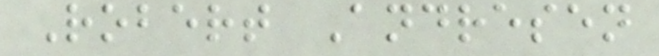Robert Andresen
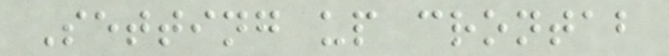Setting up crontab
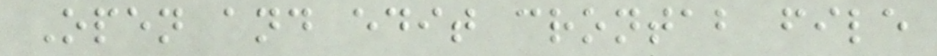Open and edit crontab file
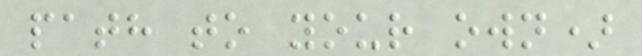path to your own)
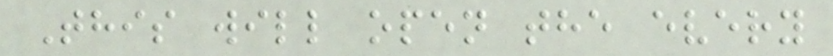This will open the every
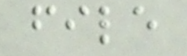file
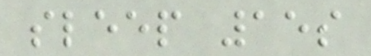sleep 15s
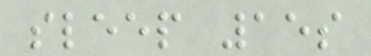sleep 15s
